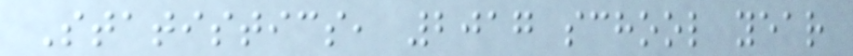Statistics, 2017 school year
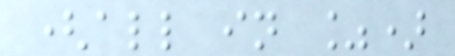(all in %)
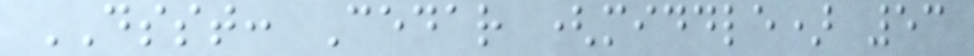DSST: Cedar (middle) 53
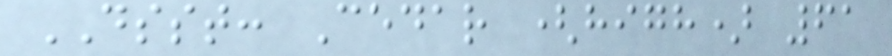DSST: Cedar (high) 61
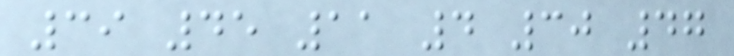39 45 11 4 30 47
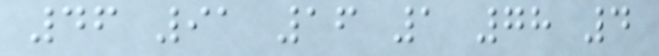46 91 16 1 78 4
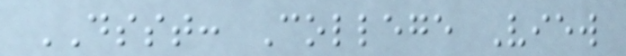DSST: College View
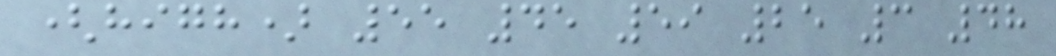(high) 55 45 59 25 3 48
